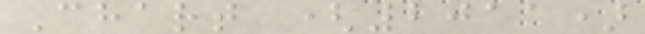Chart (2011)
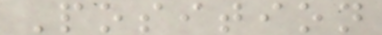Position
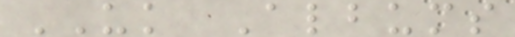UK Albums
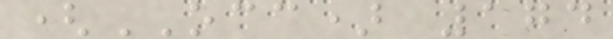(OCC) 174
